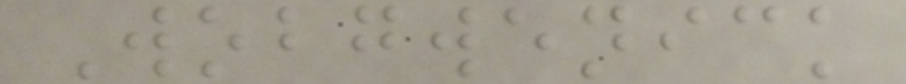Wobgwenick
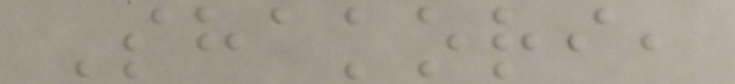Shakori,
